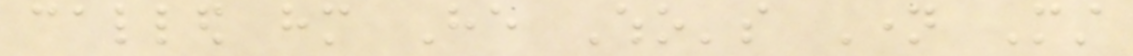called him He Who's Name Must
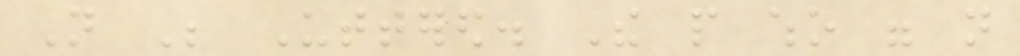Not Be Uttered. The people who were not
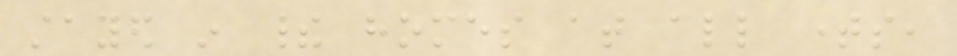stayed in their homes at all times,
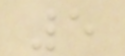5
